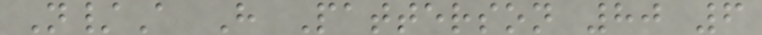N/A H Patterson 80 6
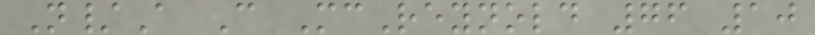N/A C McReynold 76 10
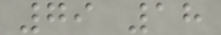79 18
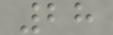28
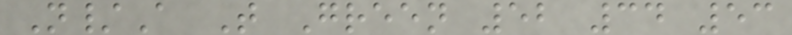N/A T Green 52 34 53
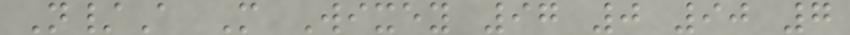N/A M Wixey 97 0 90 7
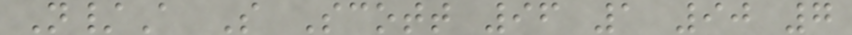N/A S Scott 96 1 90 7
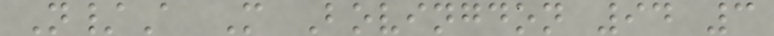N/A M Bovingdon 94 3
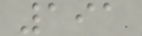191
